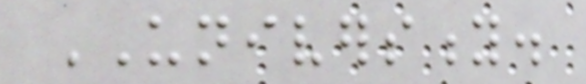UNIVERSITY.
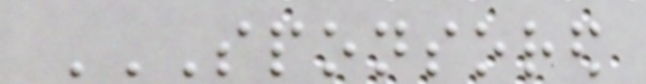SPONSORED
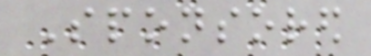Sponsored
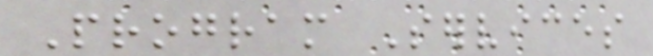Program Services
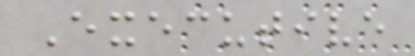Executive
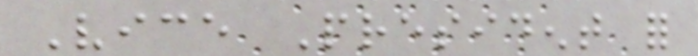Vice President for
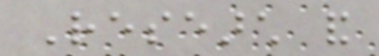Research and
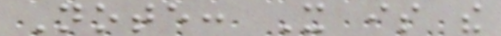Note: It is the
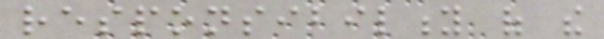responsibility of the
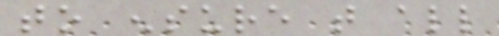to ensure that all
